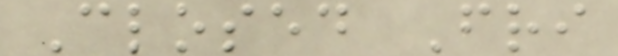Closed Fri
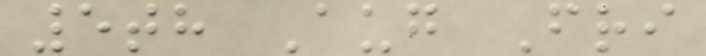5th Aug Fri
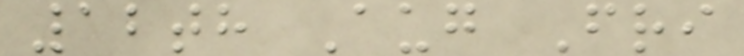12th Aug Fri
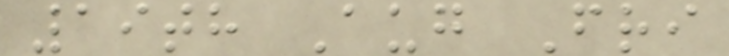19th Aug Fri
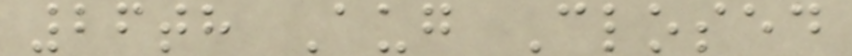26th Aug Closed
